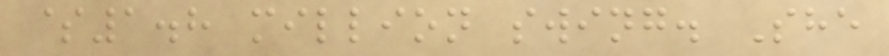$1.8 million swing. She
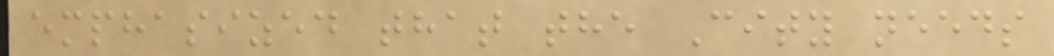emphasized that the City needs
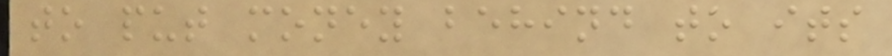to put money behind to its
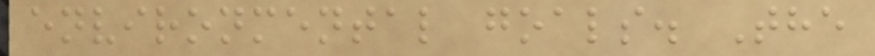environmental goals. The
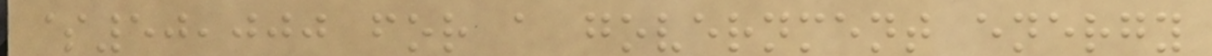$50,000 for a government energy
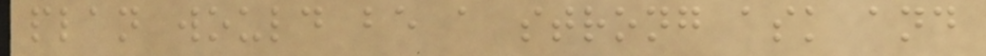plan would be a strong ask and
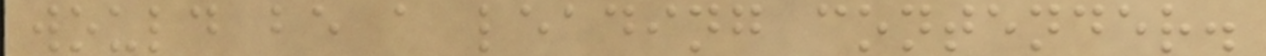would be a leading contender.
